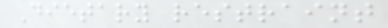Dietary restraint
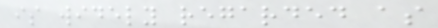is widely regarded as
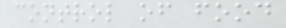control of food
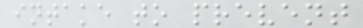intake to prevent
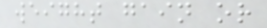weight gain or
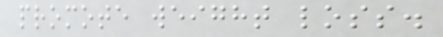promote weight loss.
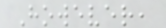However,
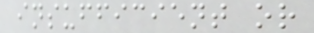insufficient or
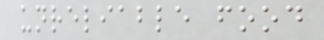unreliable food
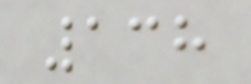138
